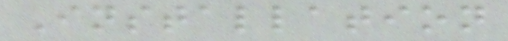Installation
